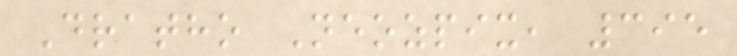Dratho Neozpix, 395
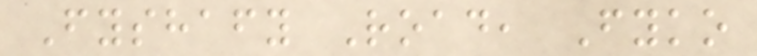Fyshafy Road, Fyko
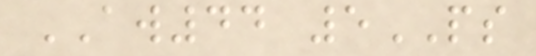AW44 5PS
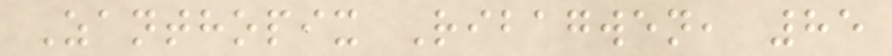Zanthopix Ribagwen, 85
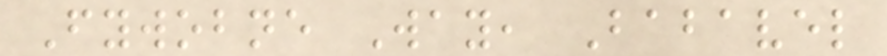Fywobne Way, Babavel
